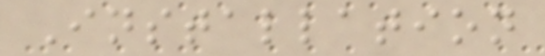Installation
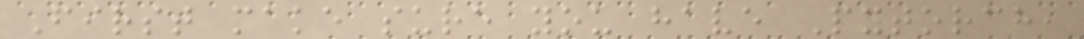First make sure you have Pytorch,
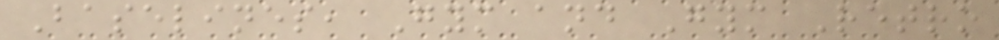Baselines, Gym and Gym Retro
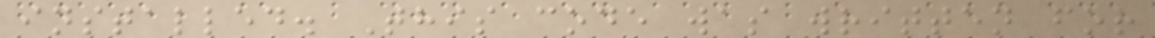installed. This code was written for
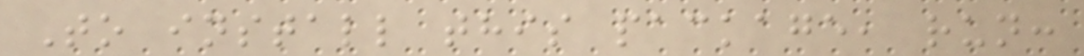To install this package, run:
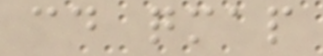cd qmap
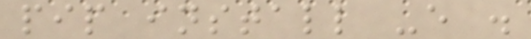pip install -e .
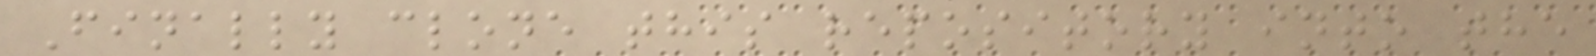Finally clone this repository into the
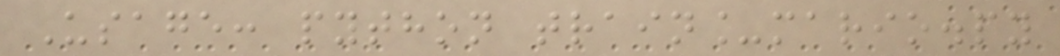Usage: python train_mario.py
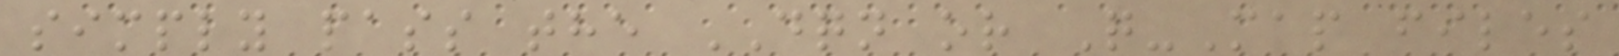simply pass the DQN or Q-Map files
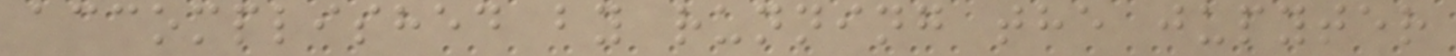accomplished by running the jupyter
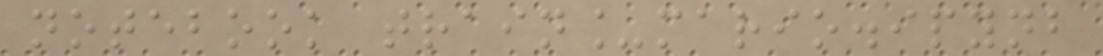notebook train_mario.ipynb
